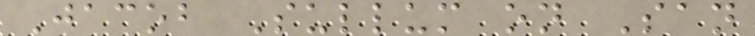Jacob Sullum on San
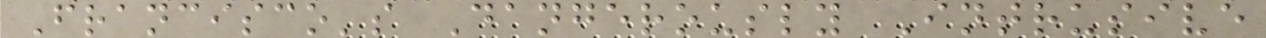Francisco's Dangerously Intrusive
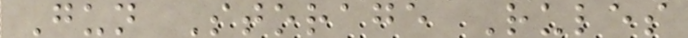Gun Storage Rules
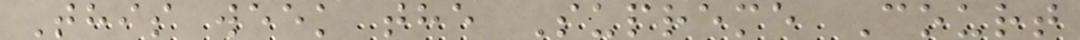This week the Supreme Court
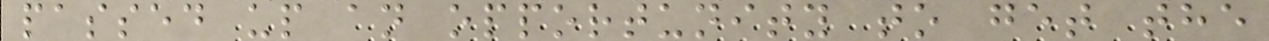passed up an opportunity to get the
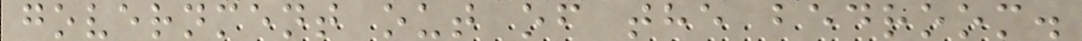government out of the bedroom.
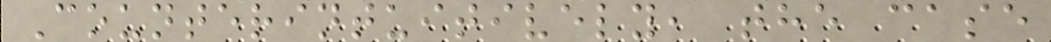Counterintuitively, the case
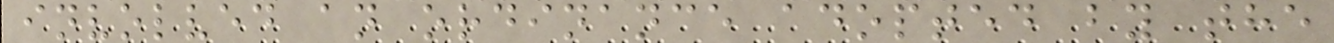involved an ordinance adopted by the
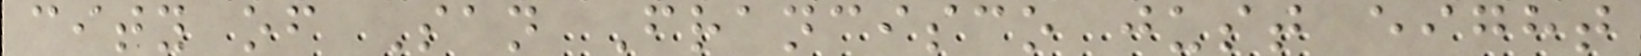city of San Francisco just eight
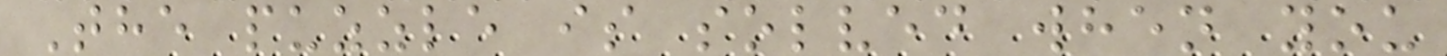The puzzle is solved when you
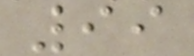99
